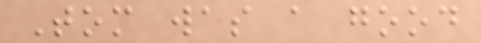Tom was a good
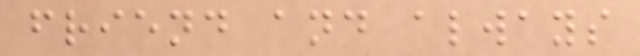friend and always
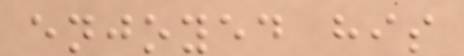enjoyed his
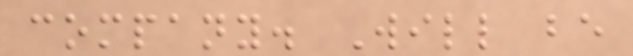company. Will be
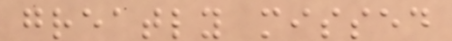greatly missed
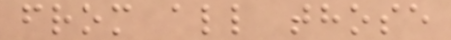from all those
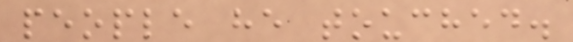people he touched.
